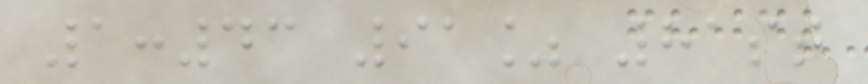1:43 91% 81st
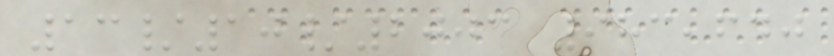13/10/2003 983,640
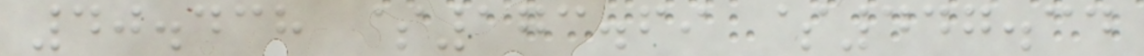40.438 $173.69 $447.34
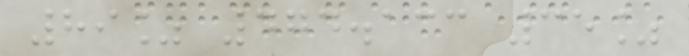89% 474.133 35%
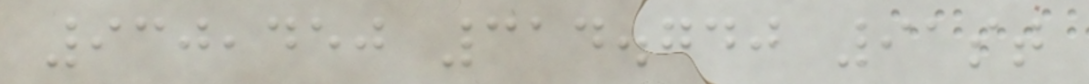930,450 314.740 91st
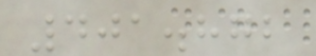401.872
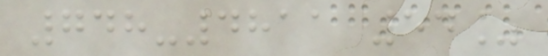748-4811 54%
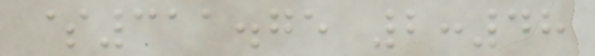$311.75 2:48
